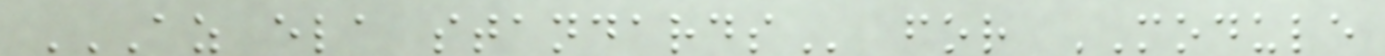AZ ELA STANDARDS for MODULE
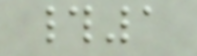#1
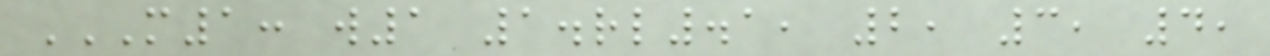M1: W1 1.RL.1, 2, 3, 4,
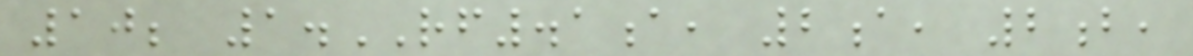10; 1.RF.1a, 2a, 2b,
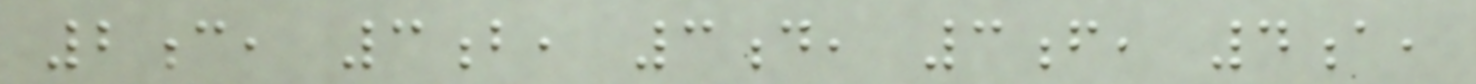2c, 3b, 3d, 3f, 4a,
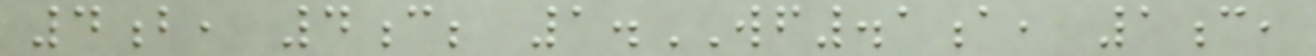4b, 4c; 1.WF.1a, 1c,
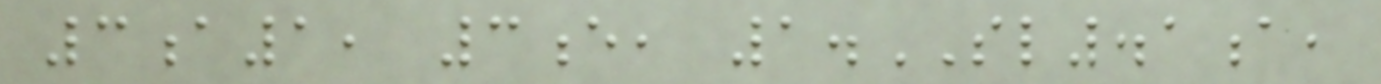3a1, 3e, 1.SL.1a,
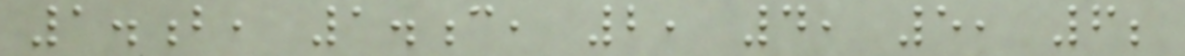1.b, 1.c, 2, 4, 5, 6;
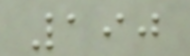190
